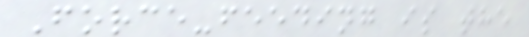Force-feeding is the
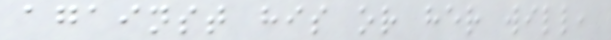against his or her will,
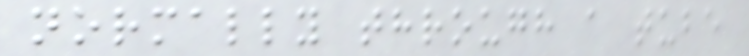normally through a tube
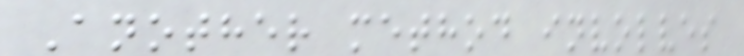Another method involves
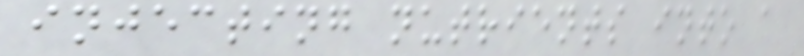injecting nutrients into a
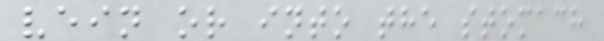vein or into the stomach
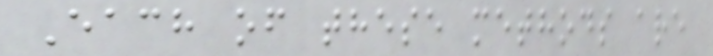Each of these methods are
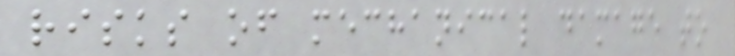risks of mechanical damage to
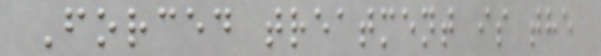Forced treatment is the
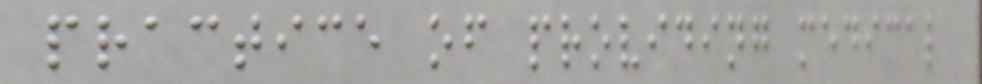practice of providing medical
